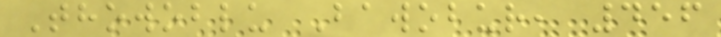Thowoblu Bawobur, 456
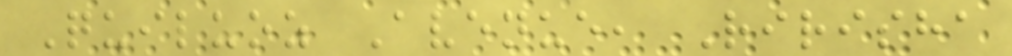Quiluoz Avenue, Ririsha
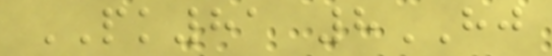PK81 8HJ
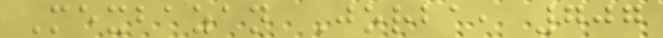Mexbazan Jorba, 707
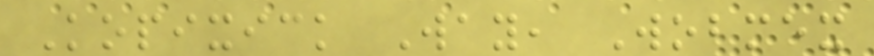Kopixick Way, Wobmex
